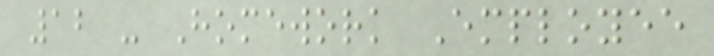12 - Homework Employee
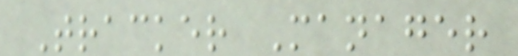Tracker Manager
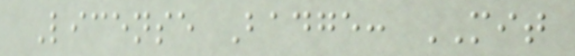License Badge: MIT
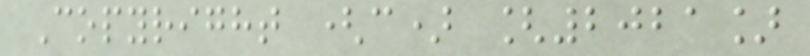Copyright (c) [2021]
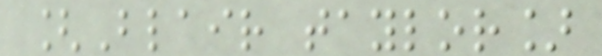[Blair taylor]
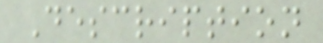Description
